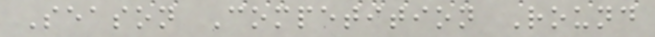Season Competition Round
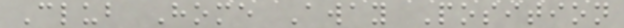Club Home Away Position
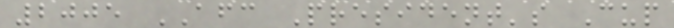2005 AFC President's Cup
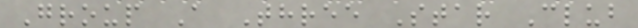Group A Three Star Club
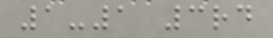1-1 3rd
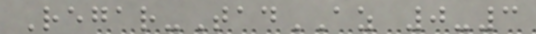Regar-TadAZ 0-3
